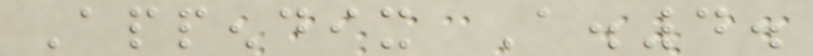Appendix A.4.
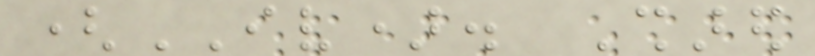(IV). Shared
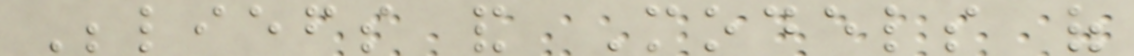Beliefs and Models of
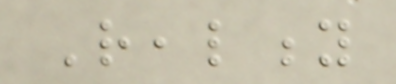Reality
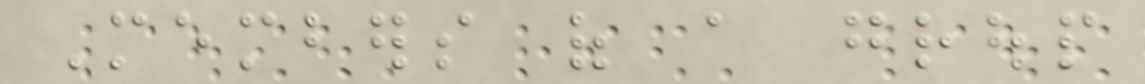Members of a group
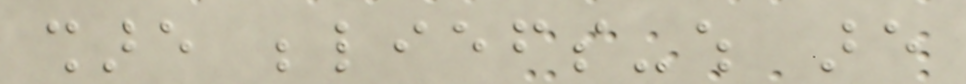share beliefs-which are
